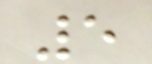5
